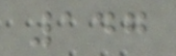147
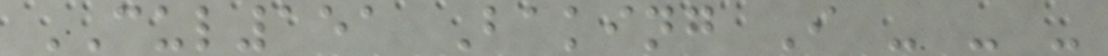CUL151 Baking I - - -
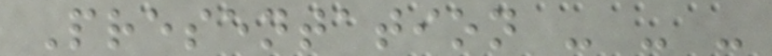Presentation - - -
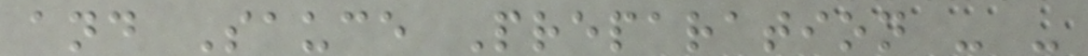and Sauce Preparation - -
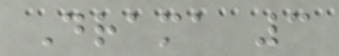Drama 3
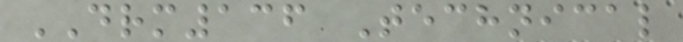DRM136 Technical
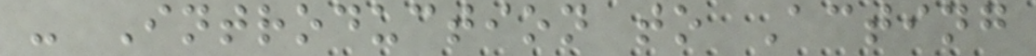- Introduction to Acting
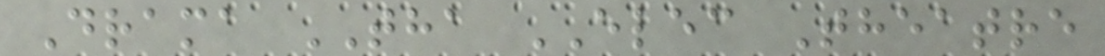Drama THA ELEC Theatre
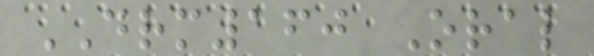DRM160 Oral
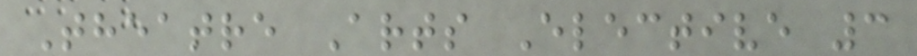Theatre Arts Elective 3
